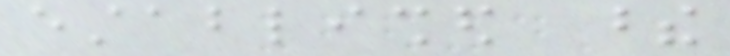established these
